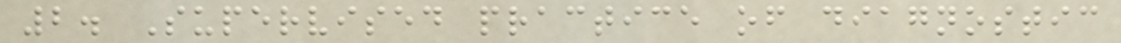2. Supervised practice of diagnostic
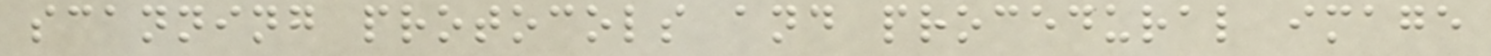scanning protocols and procedural image
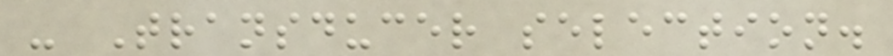- Transducer selection.
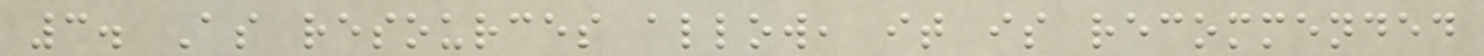3. As resources allow, it is recommended
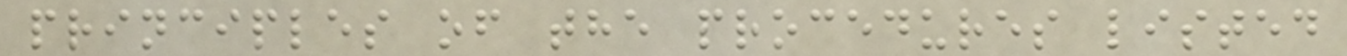principles of the procedures listed
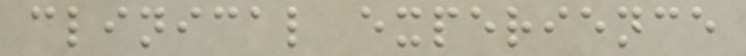clinical experience
